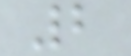2
